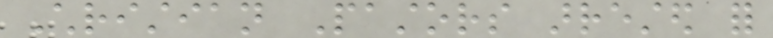Christian Pastors arrested for
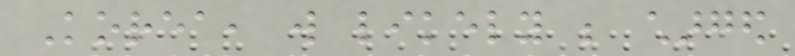Korea, will likely be charged
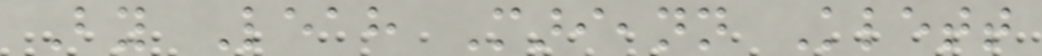By Leah Marieann Klett
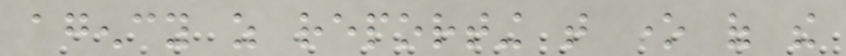agency as reporting that one of the
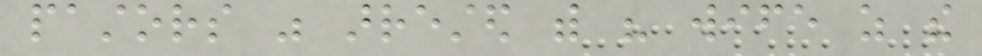pastors was arrested with his wife as the
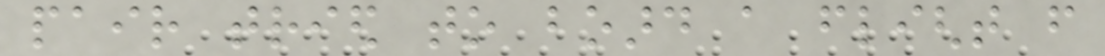pair tried to board a flight from
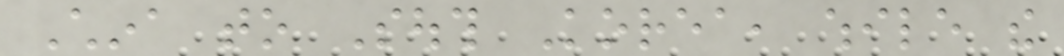China to South Korea, while the
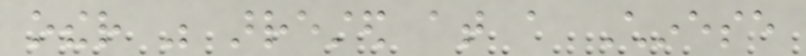other was arrested at a Chinese
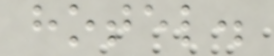hotel.
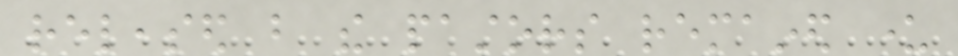released but the pastors remained under
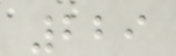229
